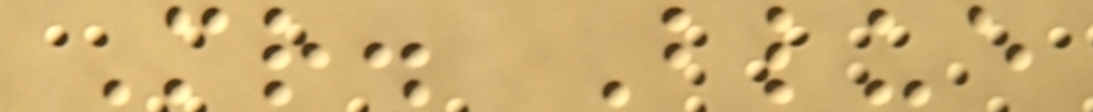Mr. Blue
